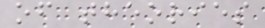of theories
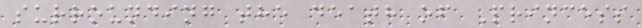surrounding the death of Princess
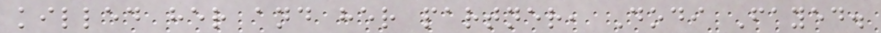killed her and her partner, Dodi Fayed.
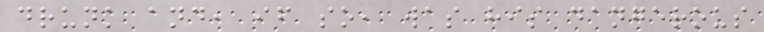drunk and, if so, was his dangerous
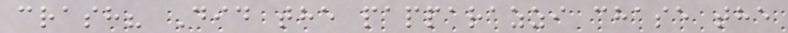crash? Did the papparazzi chase the
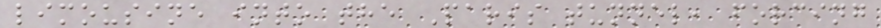limousine into the Paris tunnel, forcing
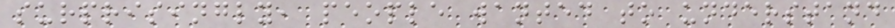surprisingly, people wanted to understand
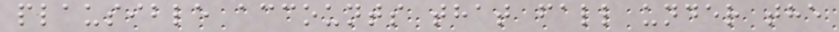plausible accounts that fall under the
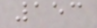153
